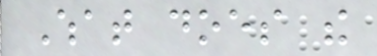What does the
